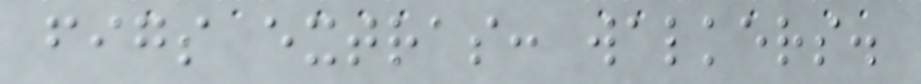figs extras: walkers.
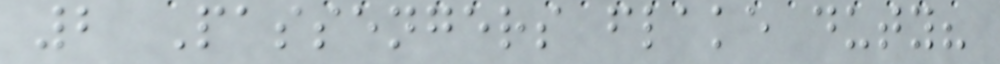2 Passengers flake duty?
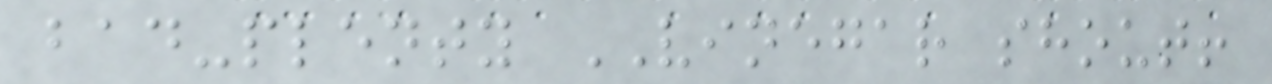bad-plenty VINEGAR shout!
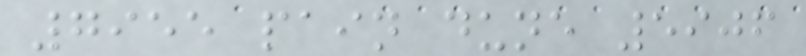7955 pain dune 5906
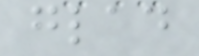glad
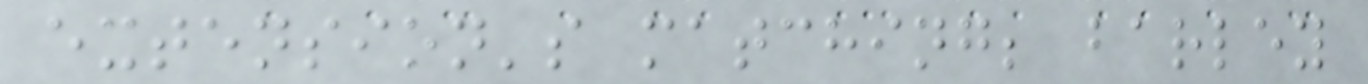extension's matching; barley
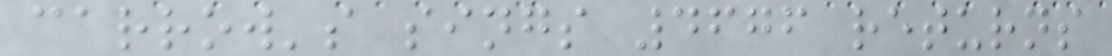carrow's sings 4676 returns
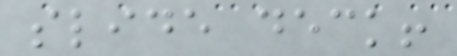slide deck!
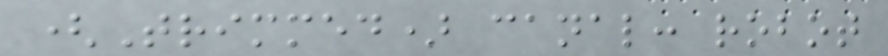(Trimmed) canal: robot
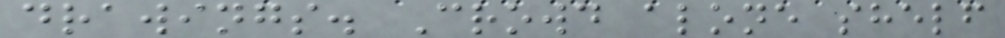drawings. Crowd alone shelf
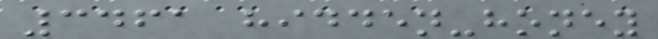3461 hidden-honey
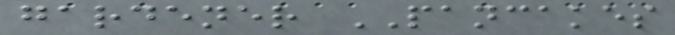gardener PANCAKES
